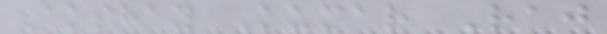Akshay Kumar Raj
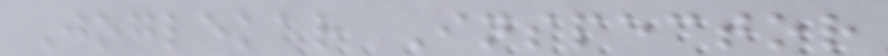Joglekar Inspector
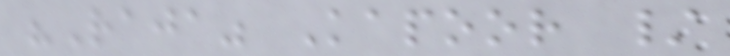"Raja" Kapoor /
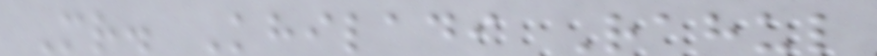Mr. Khiladi Rahul
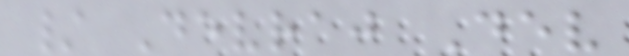/ Devraj Dev
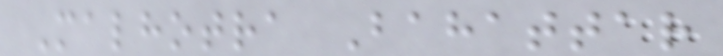Malhotra Bahattar
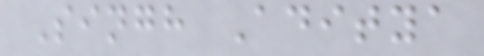Singh Aditya
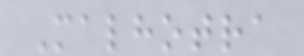Malhotra
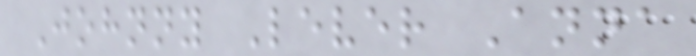Johnny Lever Anna
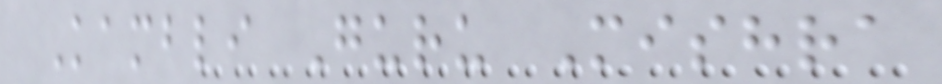Kambli Guru Mishra
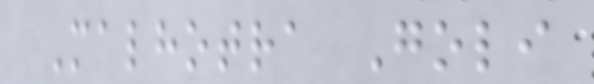Malhotra Goli
